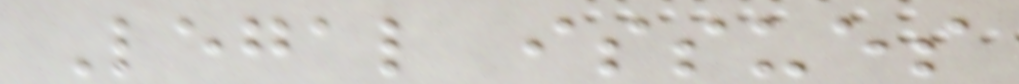Legal issues
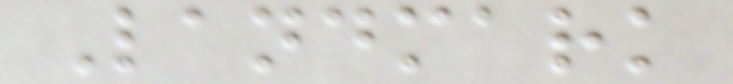Landmark
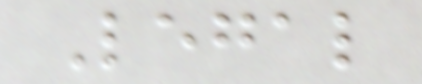Legal
